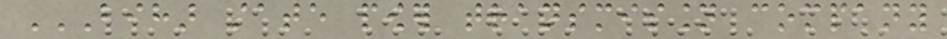BIHAR STATE POWER TRANSMISSION COMPANY
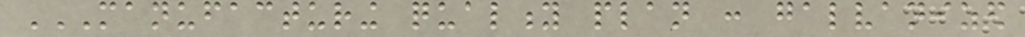MANUFACTURING QUALITY PLAN : GALVANIZED
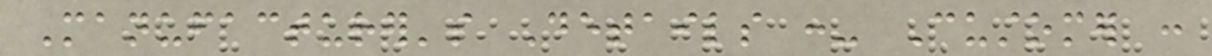Manufacturer's Details :- Customer :
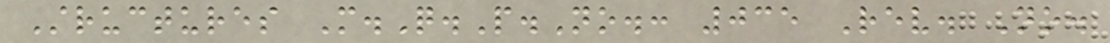Structures M.Q.P.No.: 035 Rev. No.
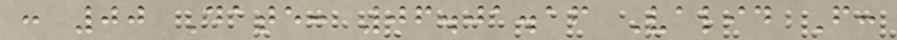: 00 Date: 06.01.16 Valid From:
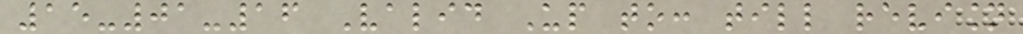15-01-16 Valid Up to: till revision
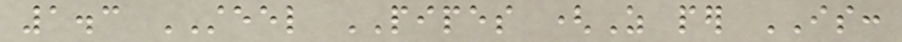1.3 STEEL PIPES (As per IS:
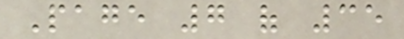Page 7 of 35
